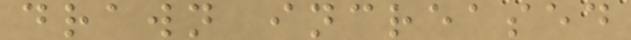drawn increased
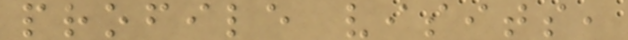profile visits,
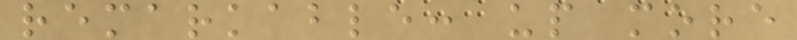remarkable: up more
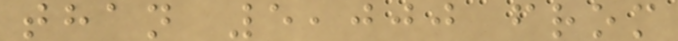than 5,000 from
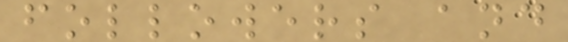followers and
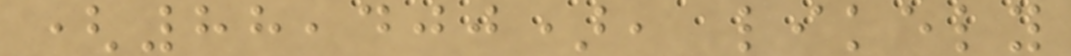(88,400), likely
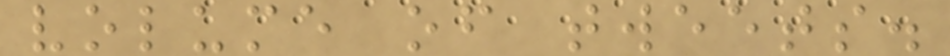volume of tweets.
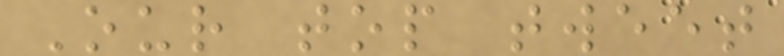Our top tweet
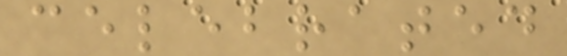celebrated
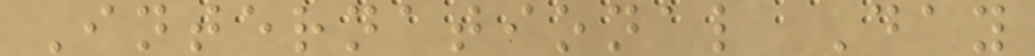International Day
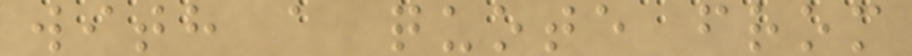with a quote from
